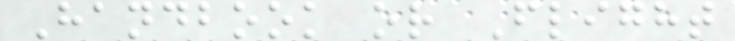Handbook or Flight
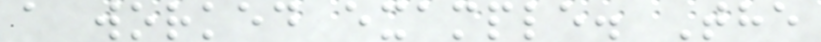a worked example. The
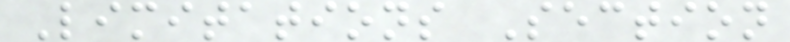Limitations Section
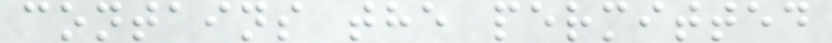contains the permitted
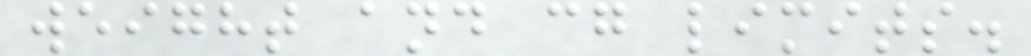weight and cg limits.
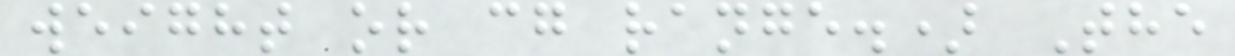weight or cg range.) The
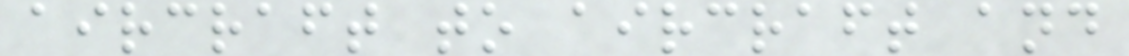aircraft to aircraft and
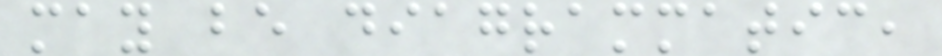may be diagrammatic,
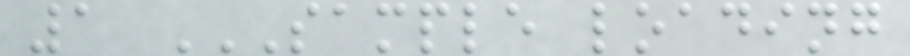1 SAMPLE LOADING
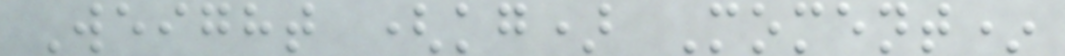Weight (kg) Moment*
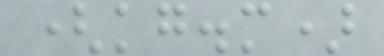(kg.m)
